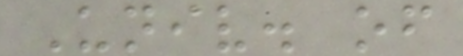Univ. of
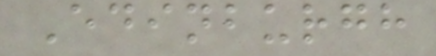Edinburgh
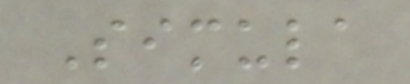Simula
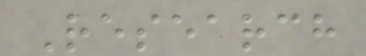Research
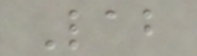Lab
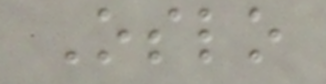Oslo
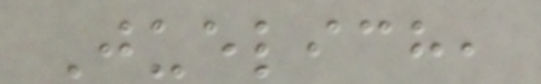Juelich,
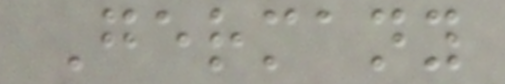Germany
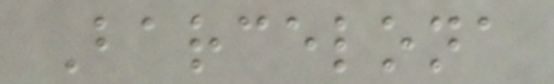Barcelona
